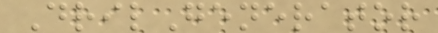DrilGenerator
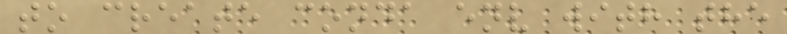to create conda env with the
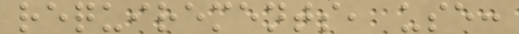requirements, use:
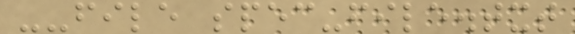--file spec-file.txt
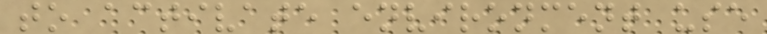to activate environment use
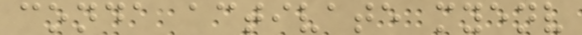conda activate myenv
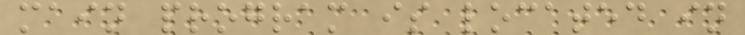main program is located in
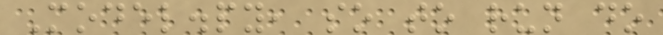Model.py, so to run do
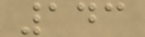143
